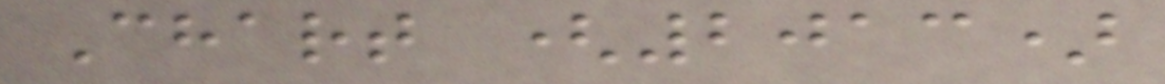Chart (2013)
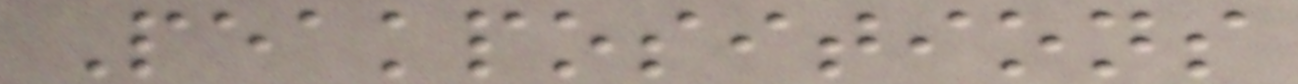Peakpositions
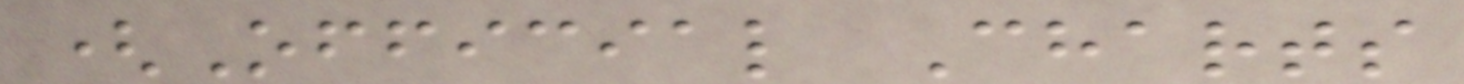(Official Charts
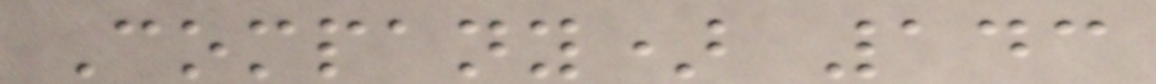Company) 143
